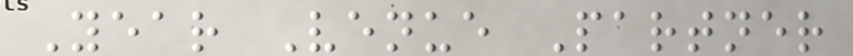Year Venue Partner
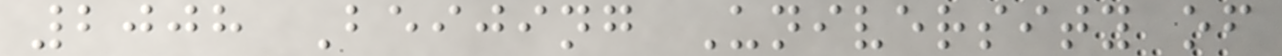2008 Beijing University of
